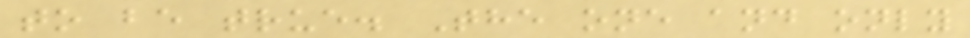to be true. The one and only
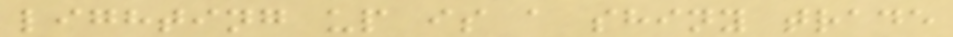lighting up is a shiny trade
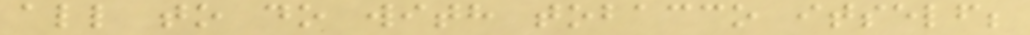all to do with tobacco itself;
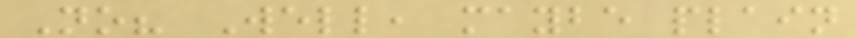No? Well, maybe plain
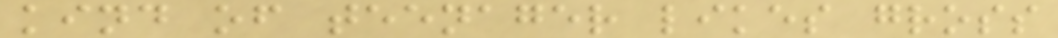kind of teenager likes gross
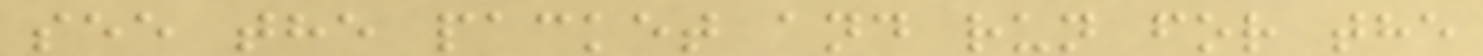see the packet and run for the
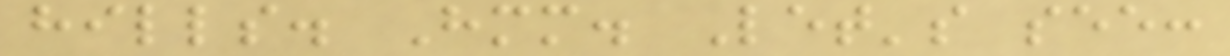hills. Hmm. Let's see:
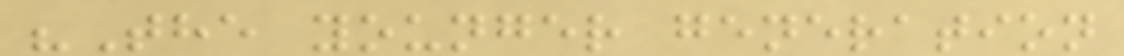"The younger generation
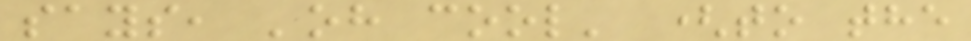says, 'oh cool' (to the
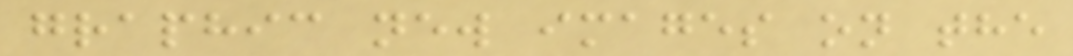graphic new images on the
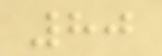80
